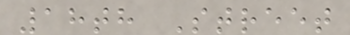18th Street
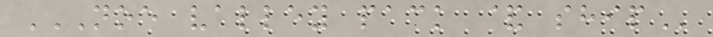NOE VALLEY PACK & SHIP
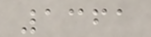1361
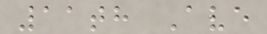11th Ave
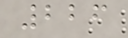226
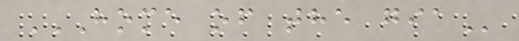HOME OF THE GIA
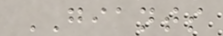GIANTS
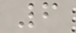6
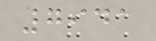7941
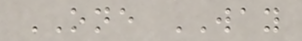ONE WAY
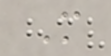M
